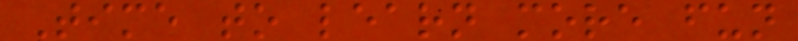Time to learn more fun
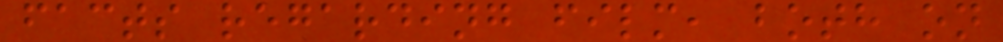facts regarding film, both on
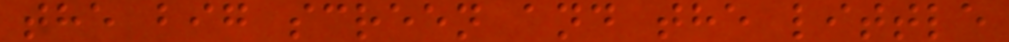the big screen and the little
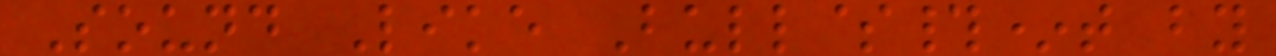Sound Like Bull$#*t by
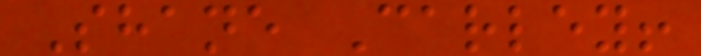Shane Carley!
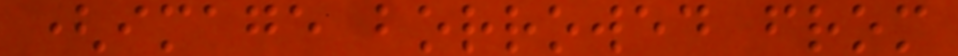(image borrowed from
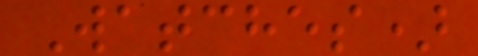Watches)
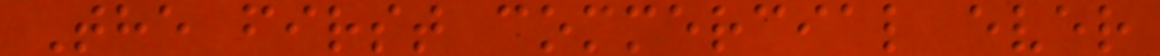The first commercial ever
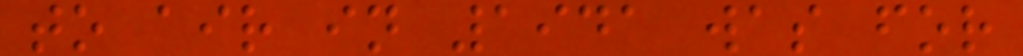to air in 1941 was for
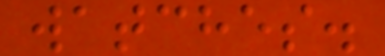watches.
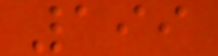199
